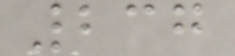237
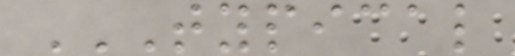TYPICAL
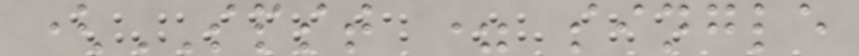(SPST = single
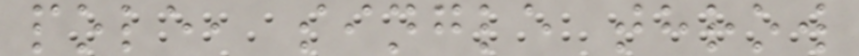pole, single throw
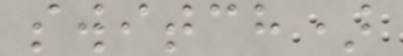switch)
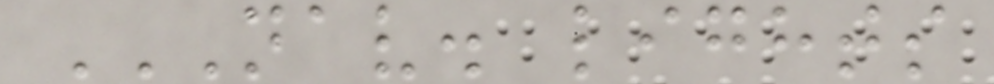NAV. LIGHTS
